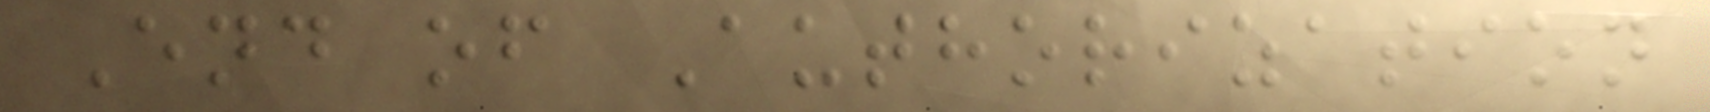End of Authorization
